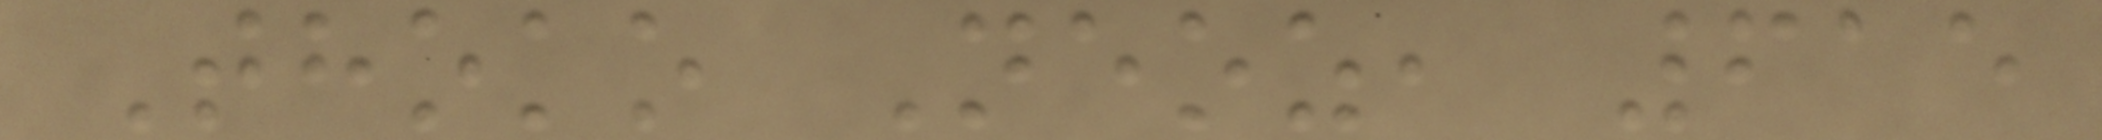Thoko Neoz, 615
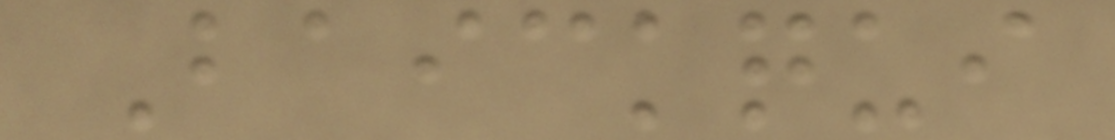Baickqui
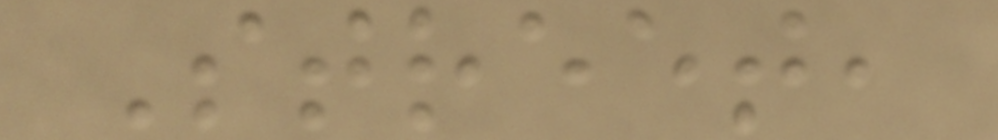Street,
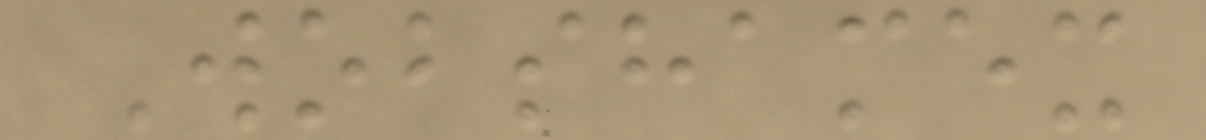Wobshamex
